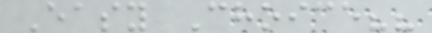Easy Choice??
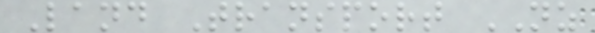Land Transport NZ
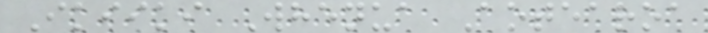Ikiiki Whenua Aotearoa
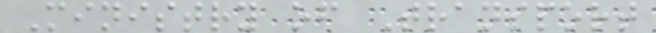Ministry of Transport
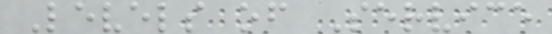Levels of Service
